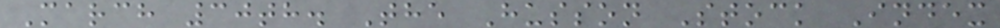March 30th. The Husson Stock Index
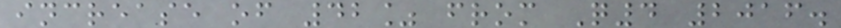increase of 42% from Q4 2016.
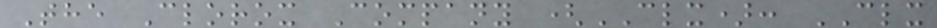The Clorox Company (CLX): CLX
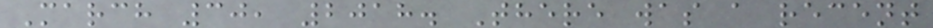March 30, 2018. There was a recent
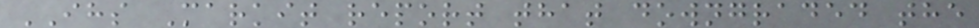IHS Markit report that downgraded the
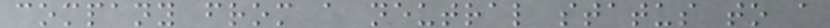company from a neutral status to a
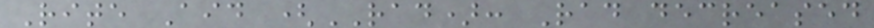Rite Aid (RAD): Rad decreased
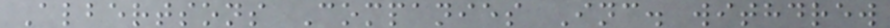Albertsons Companies Inc. withdrew
